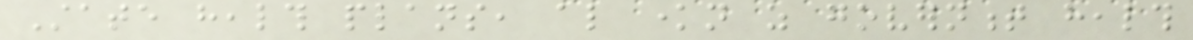State health plans, also known as government health
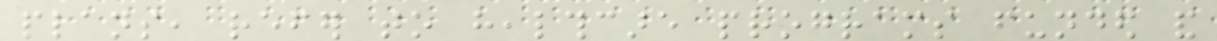plans, refer to healthcare programs funded and
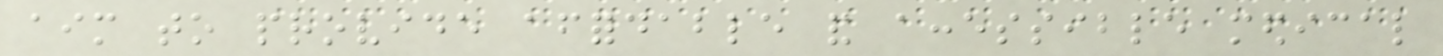aim to provide affordable and accessible medical
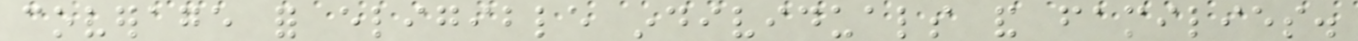coverage for eligible individuals and families.
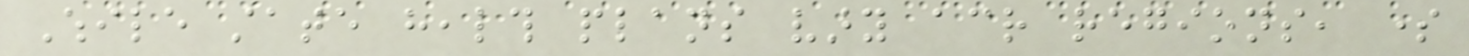While state health plans vary across regions, some
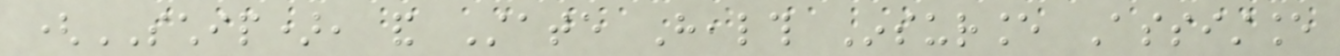(SCHIP), and State Health Insurance Assistance
